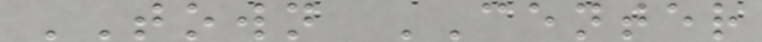TOWN CENTER
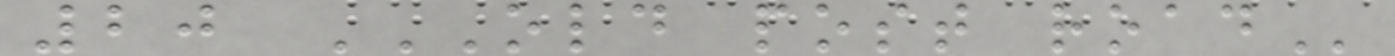20 OLD POST ROAD
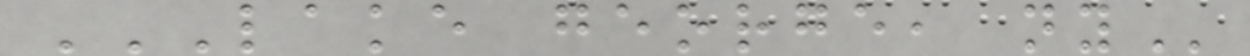LAKE GEORGE, NY
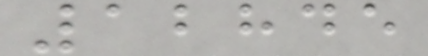12845
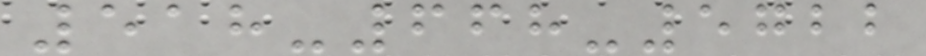518-668-5722
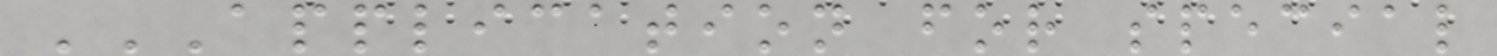APPLICATION FOR SPECIAL
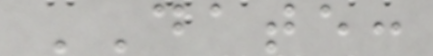DATE:
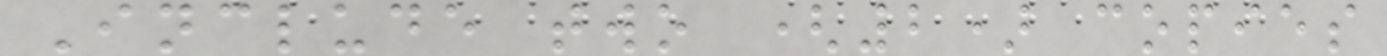Include two (2) copies
